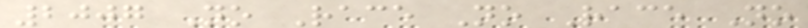2007 No Race No Race No
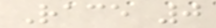Race 0
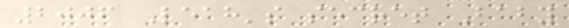2006 Leah's secret Baby
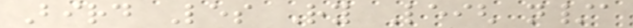Bird Les Ry Leigh n/a
